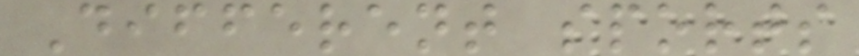Different sports
